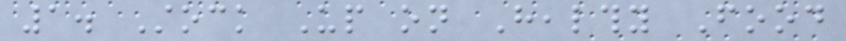1. Stock Up on Healthy Food
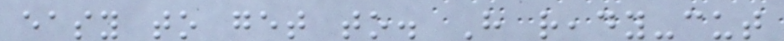easy to get to. Have ready-cut
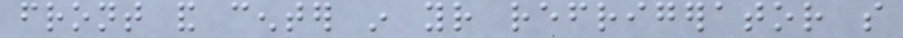front and center in your refrigerator so
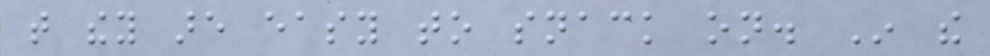that they are easy to snack on. In the
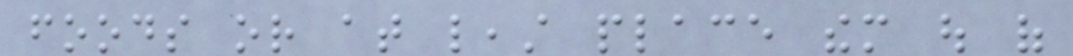foods or at least place them out of
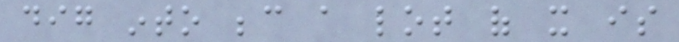dig into because a lot of it is
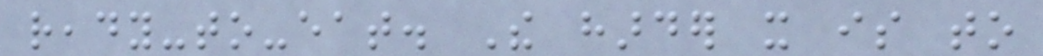ready-to-eat. The harder it is to
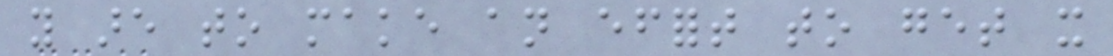you are to make an effort to get it
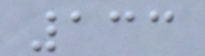133
